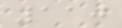110
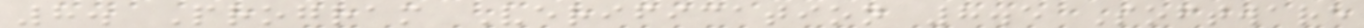8. Program Verification 8.5 Software
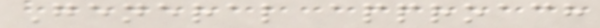General approach
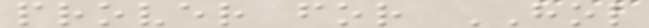prover for HOL
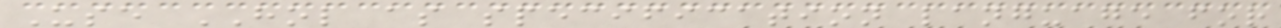Use HOL as specification language for
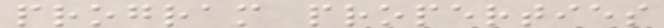program properties
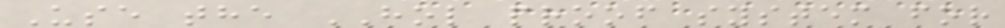Use the HOL proof system for
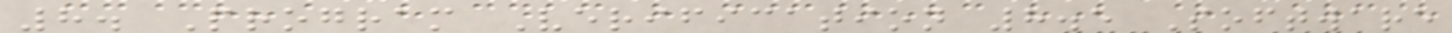8. Program Verification 8.5 Software
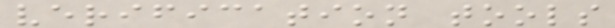verification tools
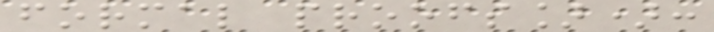formal proofs]):
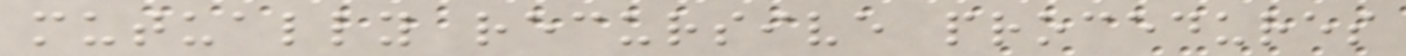mutually recursive procedures
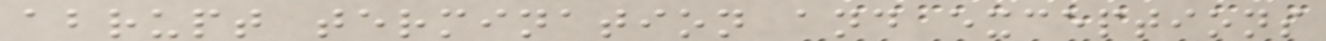abrupt termination and exceptions
